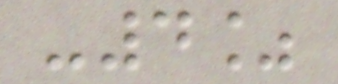-4%
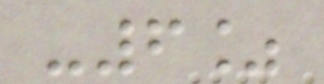-6%
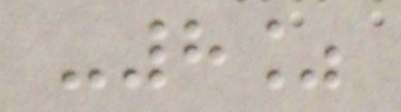-8%
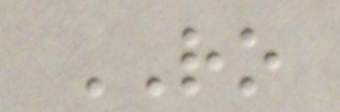RO
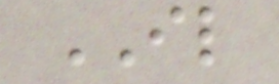IL
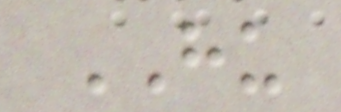HU
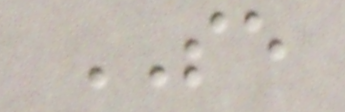SE
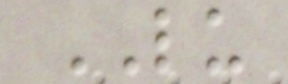LU
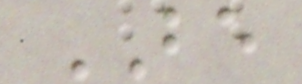BE
